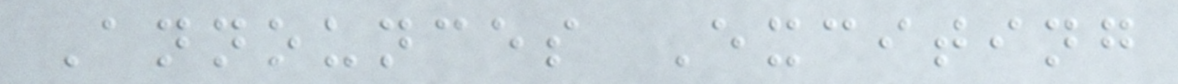Announces Exciting
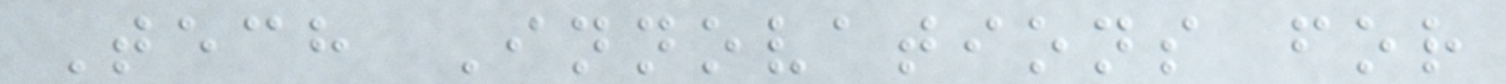Tech Innovations for
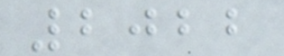2022
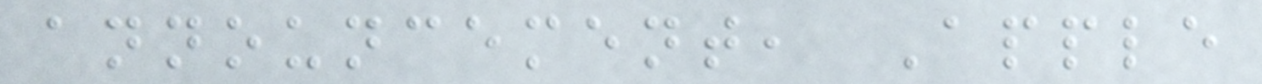announcement, Apple
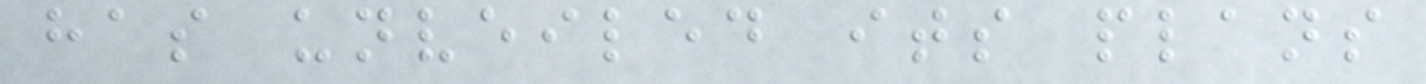has unveiled its plans
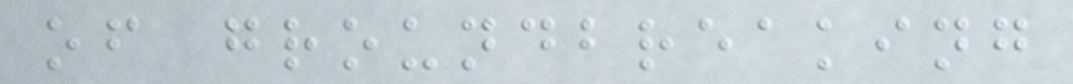of groundbreaking
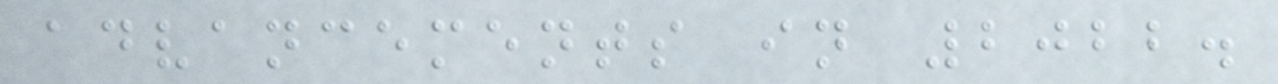advancements in 2022.
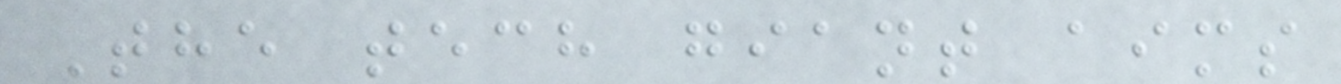The tech giant aims
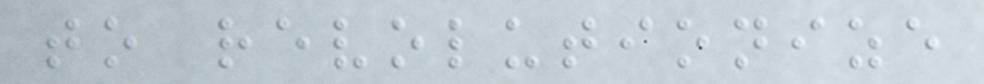to revolutionize
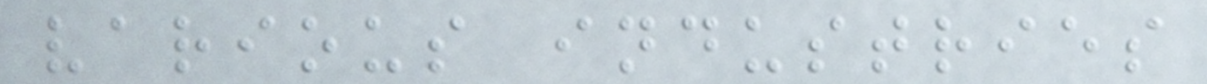various industries
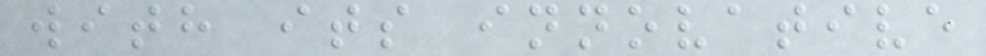with its innovative
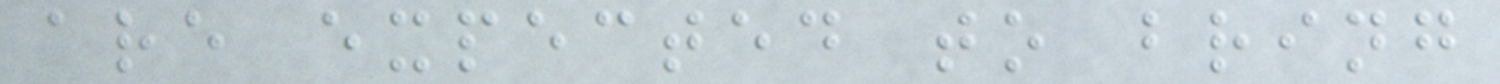are expected to bring
